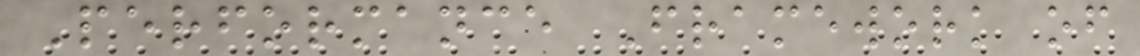Performance Framework of
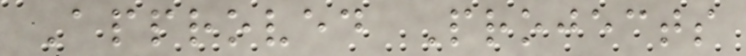Approved Projects
